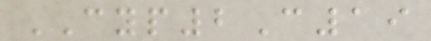CYP2C19
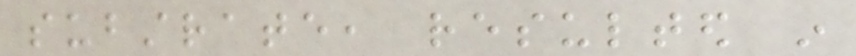substrate, resulted in
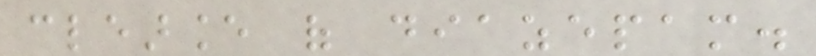clearance of diazepam.
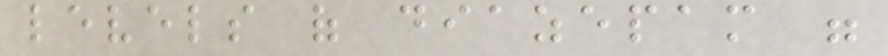levels of diazepam were
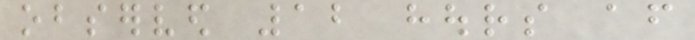observed 12 hours after
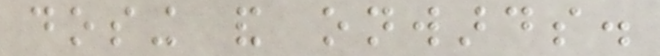dosing and onwards.
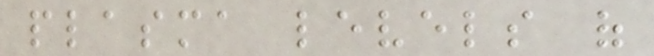plasma levels of
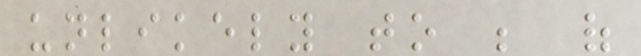unlikely to be of
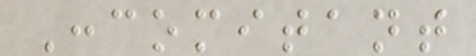Concomitant
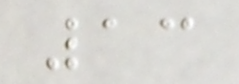13
